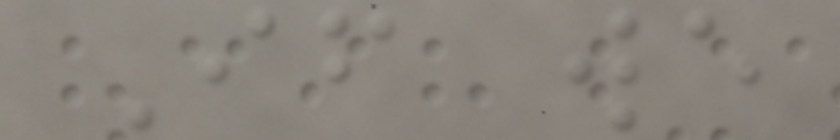If we
